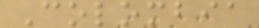Colombia
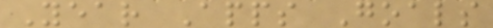Year Apps Goals
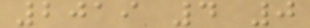2019 4 0
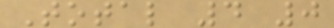Total 4 0
